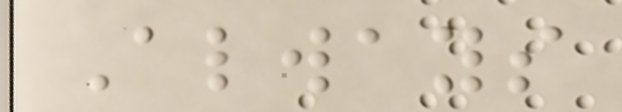Always
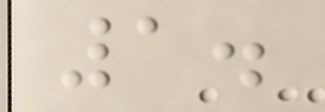1.
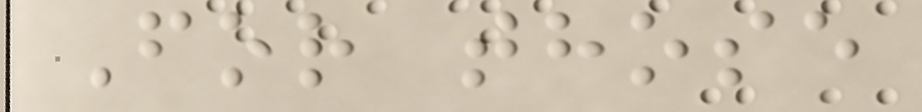For those
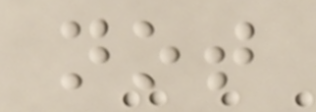not
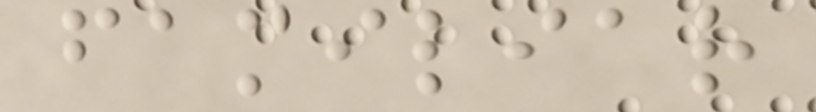familiar
